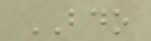BDO
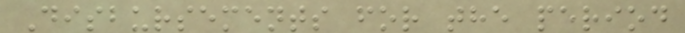Disbursements for the period
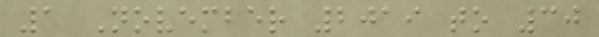1 November 2019 to 30
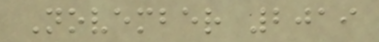November 2019
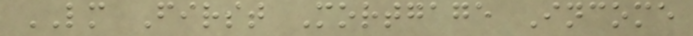LM First Mortgage Income
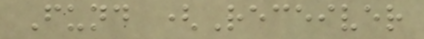Fund (Receiver
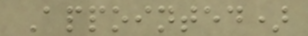Appointed)
